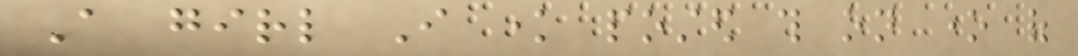A girl I know posted this on one of
